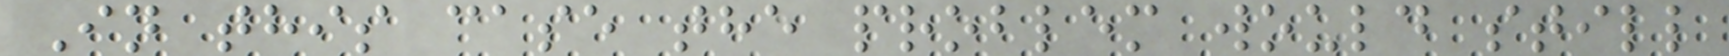In this case the problem would still
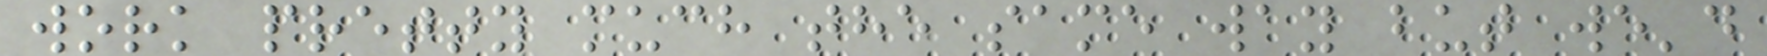work pretty much the same way but we'd
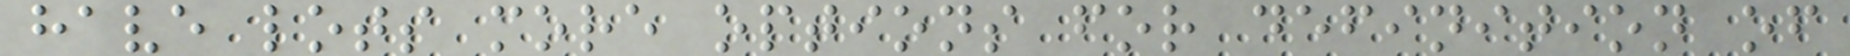have lots more options for definition of
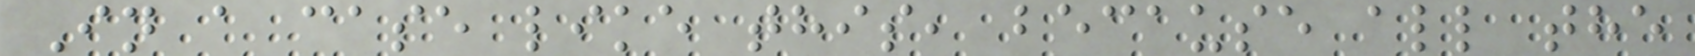In a case like this, because all the
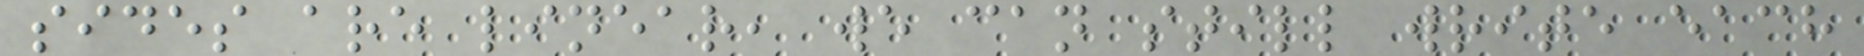sides are linear, we can still write each
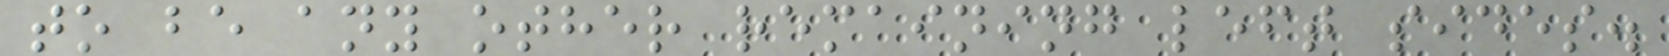to be any other remaining left sides.
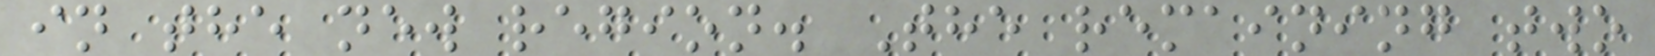in the new region. The remaining two
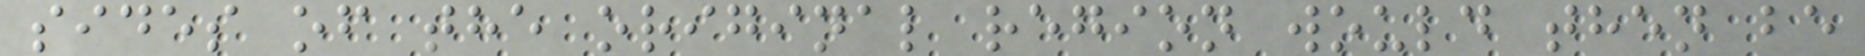sides of the original region would then be
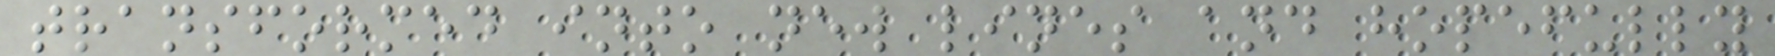transformed into new lines and hopefully
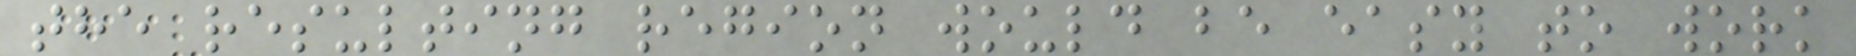the resulting region would be easy to work
